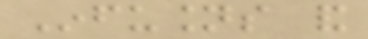Infusions and
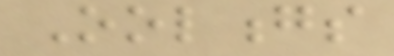Oolongs
